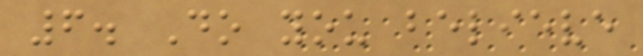6. Do you believe
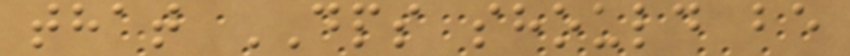that DPS should be
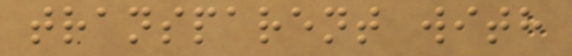transparent with
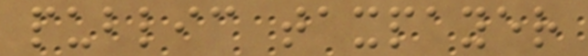public taxpayer
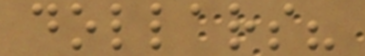dollars?
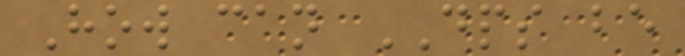How can DPS be
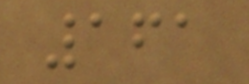161
